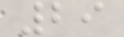29
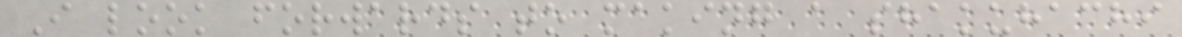I look forwards to making a shakuhachi
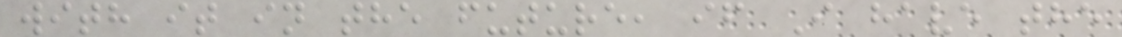with it in the future, if I have the
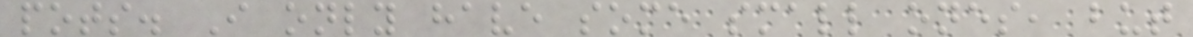pots. I only have some small ones, but
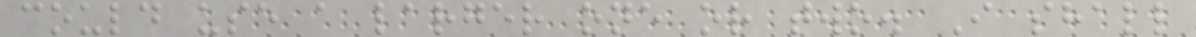could use a larger one or two. I shall
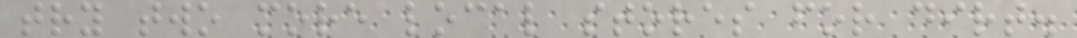try two more local stores for dirt.
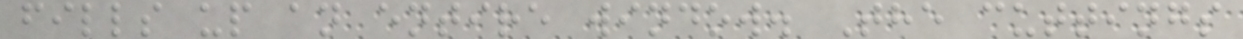fills up an entire window. The cuttings
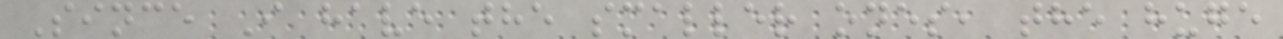Since I have the smaller ones, the huge
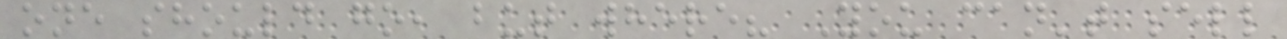one should go, but where? You can't sell
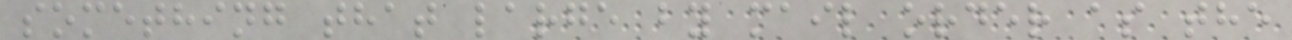something that large by mail order as the
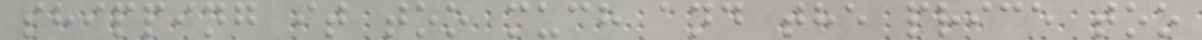shipping it too much and the price too
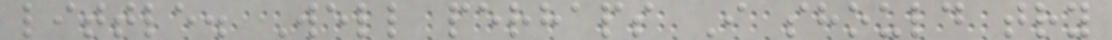little. Well perhaps I should try
